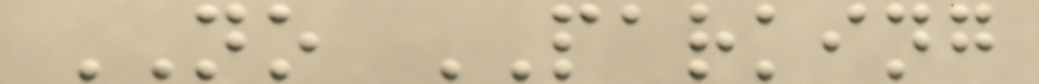NO PARKING
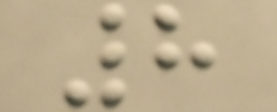8
